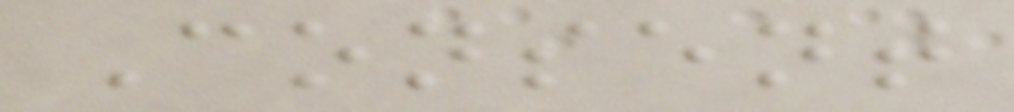Consent
